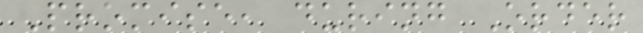Promise, during Order
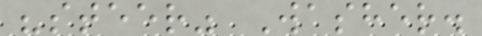"steer" Washer.
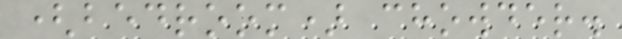(bedroom) chowder.
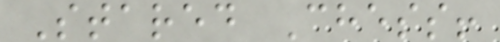Stared Chess!
